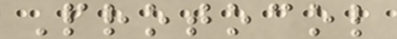Protocol
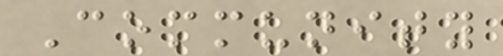Community
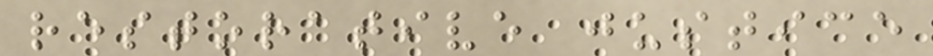restorative justice
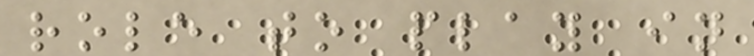role to play in
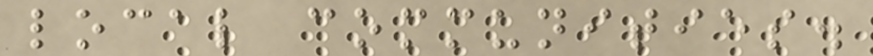local communities.
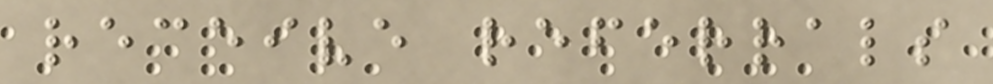receive referrals
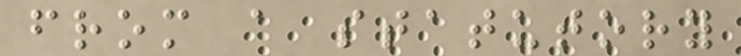from a statutory
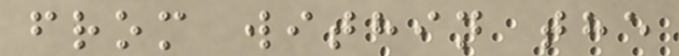from within the
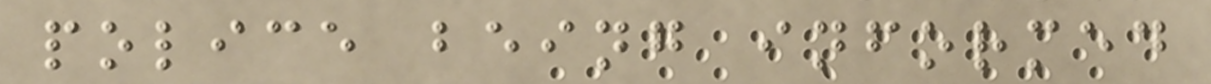police being informed
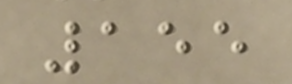155
